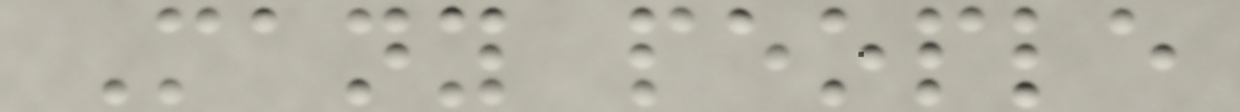Many people
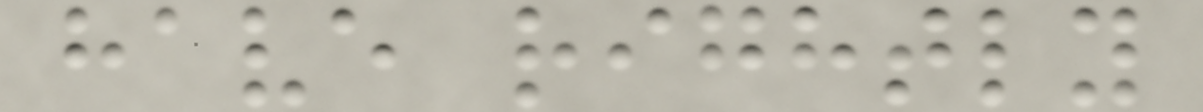have rightly
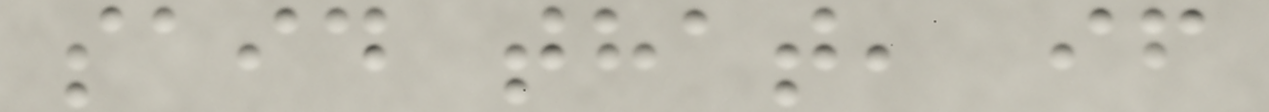said that, if
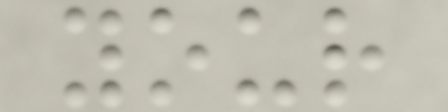your
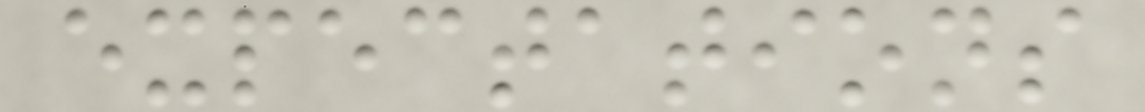expectations
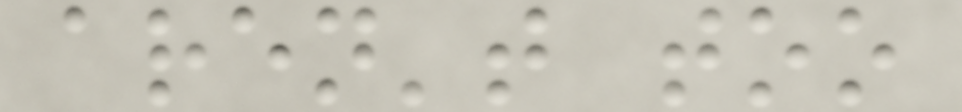aren't too
